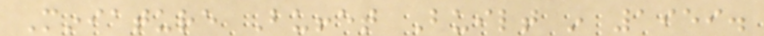Miniature Buffet Built in 1959.
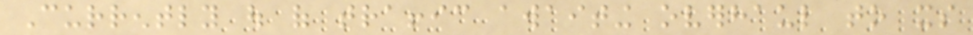Currently out of traffic awaiting overhaul to its
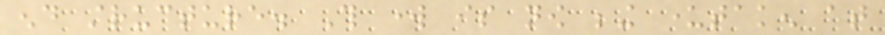end structure. This work is now being undertaken at
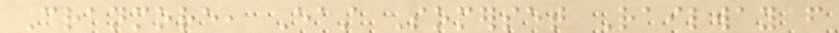Cranmore, East Somerset Railway from
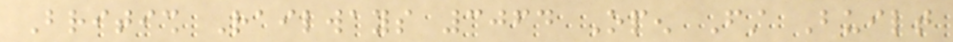British Railways 3064 Open First Built
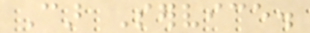Car Service.
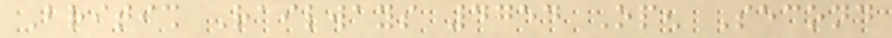British Railways 4754 Open Second
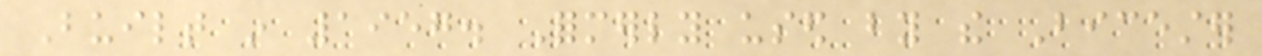Built in 1957. Formerly used by the Bicester
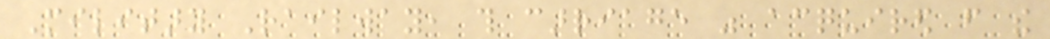Military Railway, this carriage was acquired from the
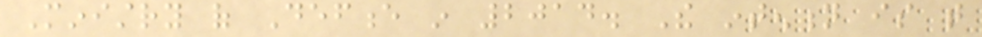Ministry of Defence in 2014. The intention is that
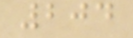204
